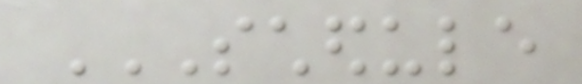SCHEDULE
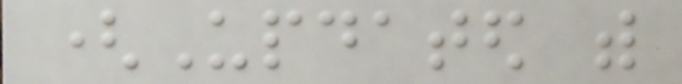(Updated with
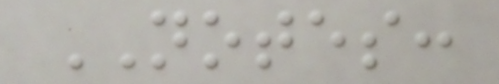NOTES:
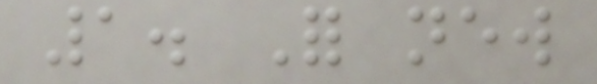1. For new
